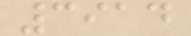3914
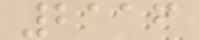2116
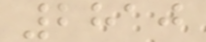2810
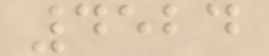4524
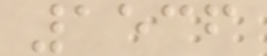1536
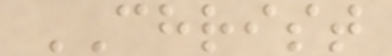CHRIST
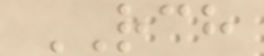RCH
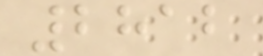2812
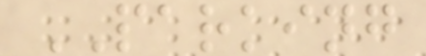PARKING
